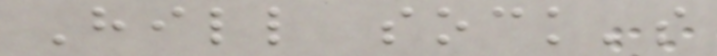Hill sock's
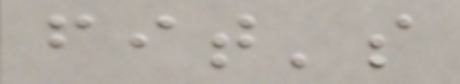fit's
